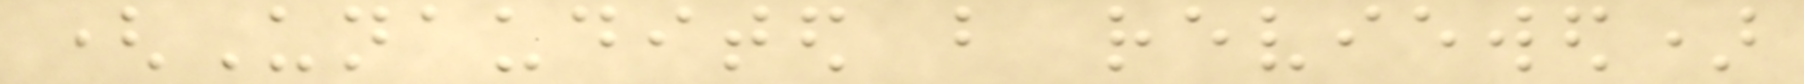(Unaudited but reviewed)
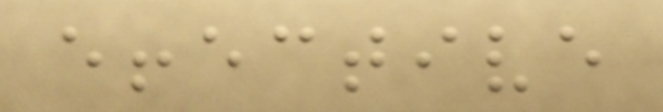effective
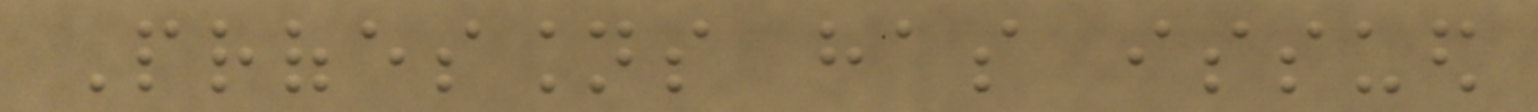Professions has issued
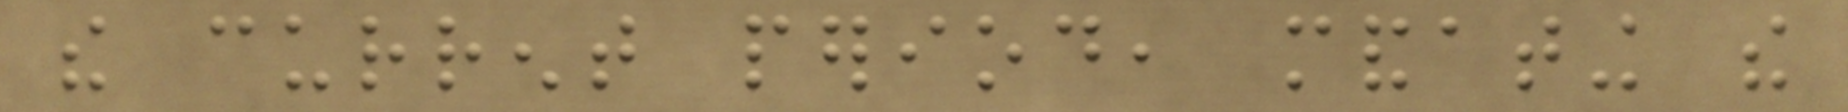the current period, mandating the
